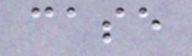case
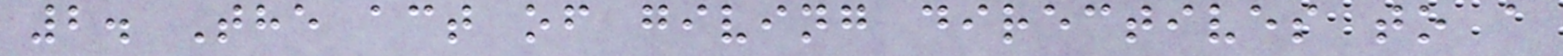2. The act of giving directives to a
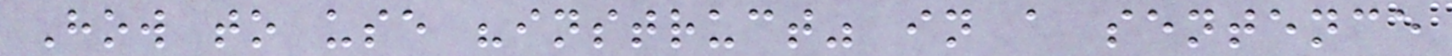How to use "instruct" in a sentence
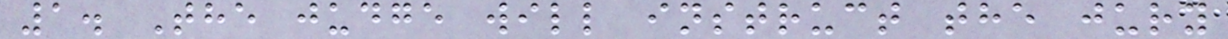1. The judge will instruct the jury
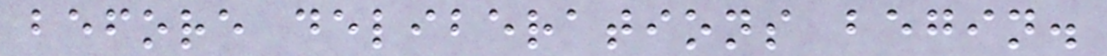before deliberations begin.
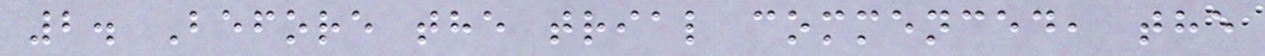2. Before the trial commenced, the
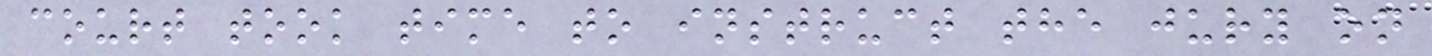court took time to instruct the jury on
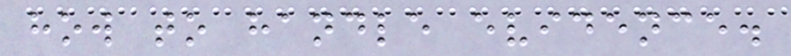how to handle evidence.
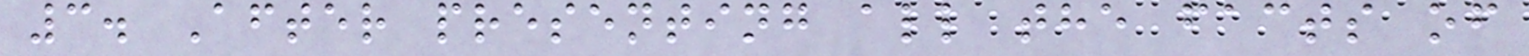3. After presenting all the facts of
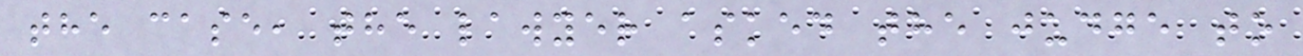the case, the lawyer asked the judge to
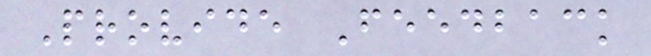Provide Feedback
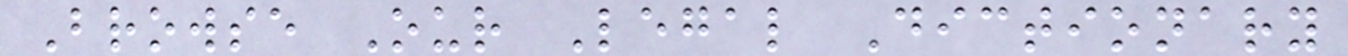Browse Our Legal Dictionary
